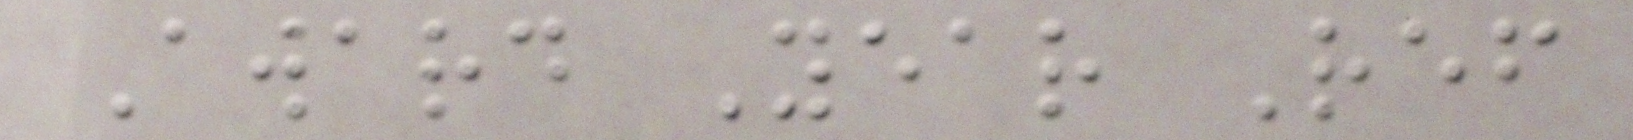Award Year Ref
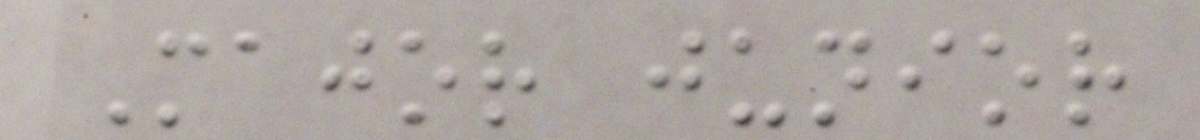Major junior
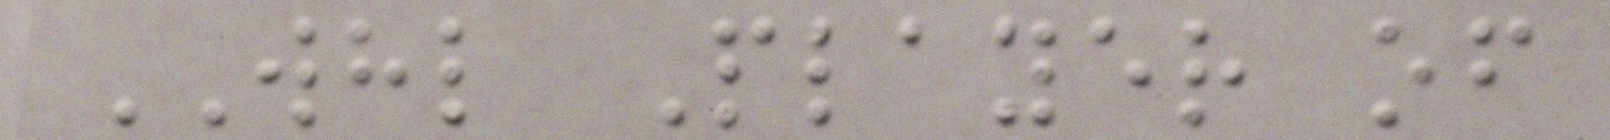WHL Player of
